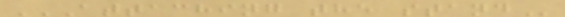ATTACHING THE STAND
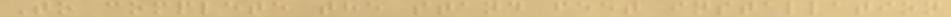To complete the stand feet installation
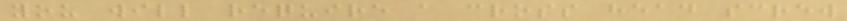you will require a cross head screw
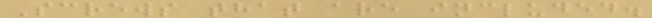Screws that are included.
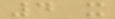4 x
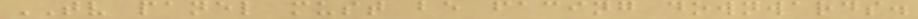TV panel must be facing downwards.
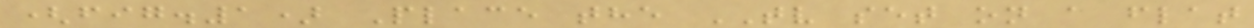(fig.1) Place the TV set on a flat
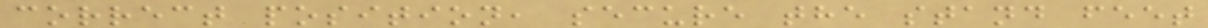correct position, secure the stand feet
